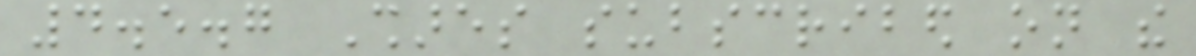4.5.7 Shares subscribed on the
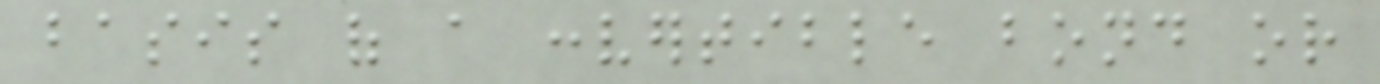basis of a convertible bond or
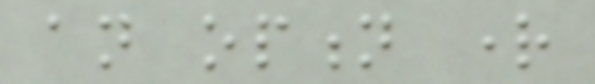an option right
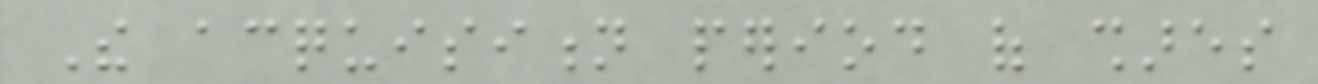The acquisition period of shares
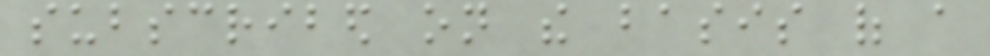subscribed on the basis of a
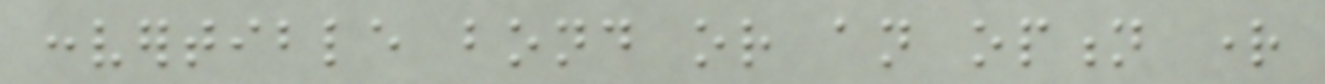convertible bond or an option right
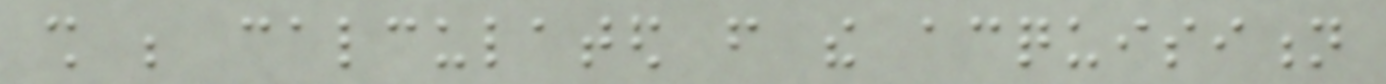shall be calculated from the acquisition
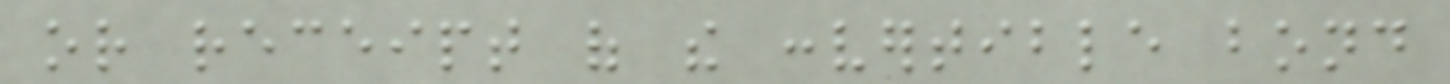or receipt of the convertible bond
